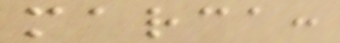marca:
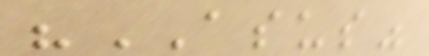"ASUS"
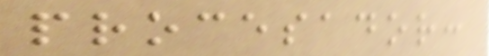procesador:
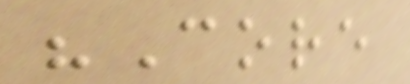"Core
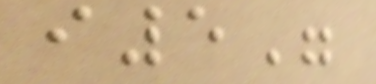i5"
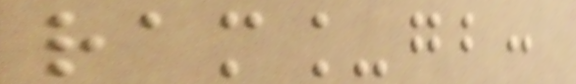ram_gb:
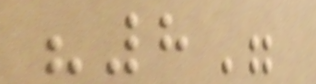"8"
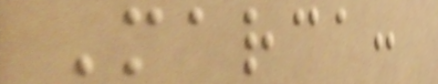Marca:
